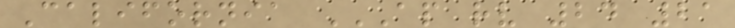California AP RV 24 21
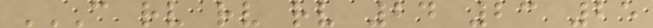C RV RV RV 24 23 25
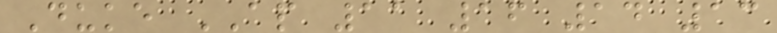Duke AP 11 16 14 13
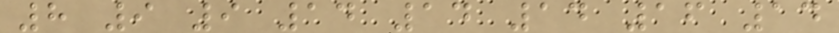8 9 9 14 14 14 16 14
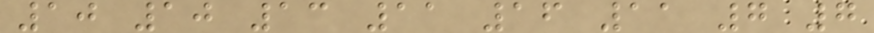10 10 13 11 16 11 7 7
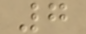7
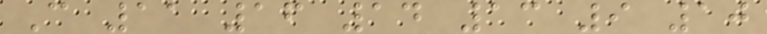C 11 16 14 13 9 10
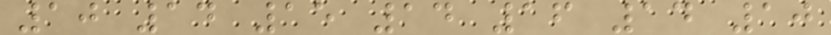10 14 15 14 16 14 10
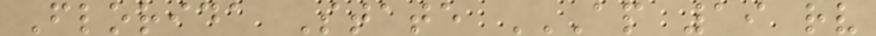Florida State AP 19 RV
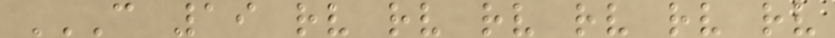C 19 RV RV RV RV RV RV
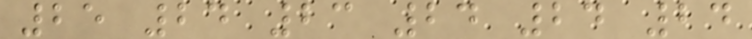25 24 23 24 24 24
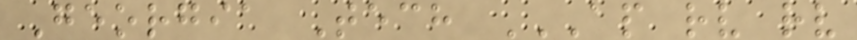Georgia Tech AP RV RV
